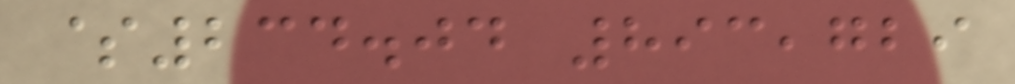$234.04 893,729
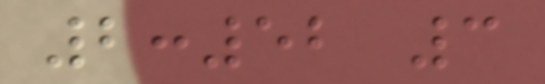2:52 3
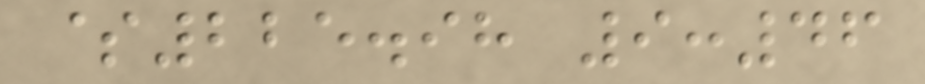$225.98 9:46
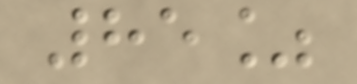85%
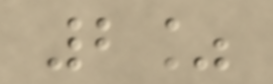2%
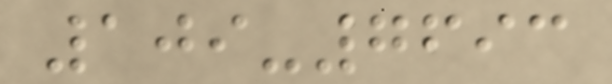109-7693
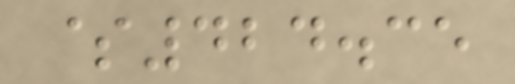$424.35
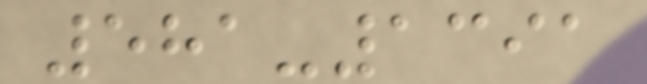581-1391
